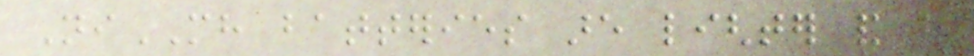NiMH batteries are lighter and have
